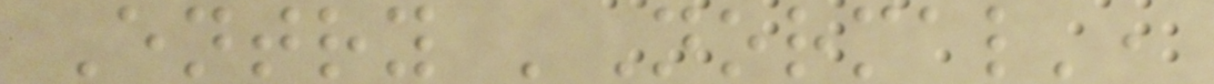Entry 'Normal',
